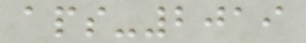aps-2019
